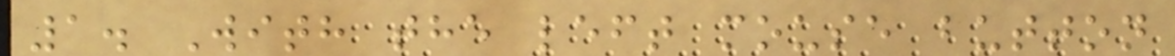1. With the left mouse button
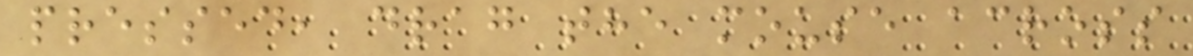pressed, drag the mouse across
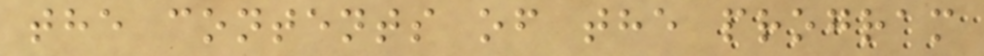the contents of the program
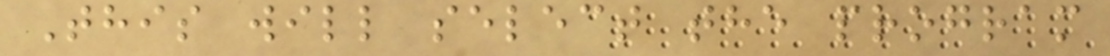This will select the program
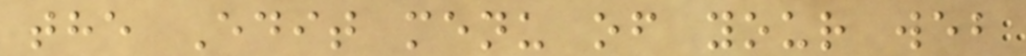the Edit menu of your web
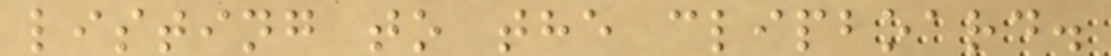listing to the clipboard.
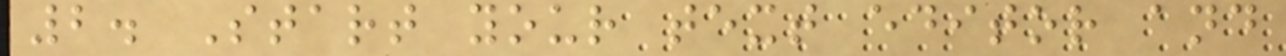2. Start your text editor and
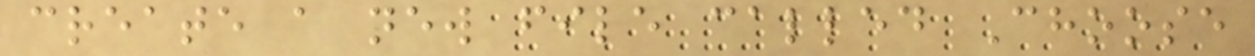create a new file called Choose
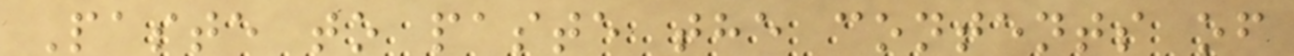Paste to paste the contents of
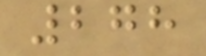278
